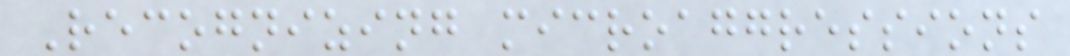Recognizing microaggressions
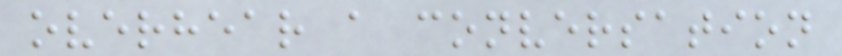overhear a conversation
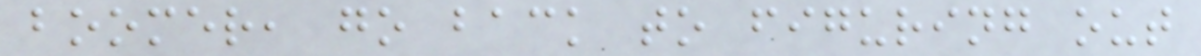boomer, go back to figuring out
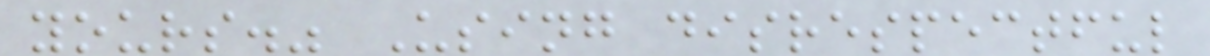yours." Using disrespectful
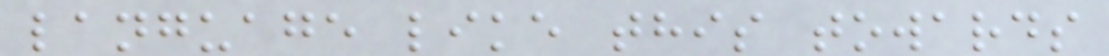language like this towards
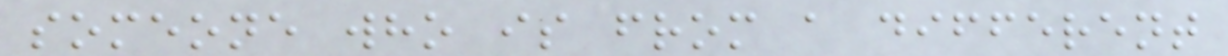someone who is from a different
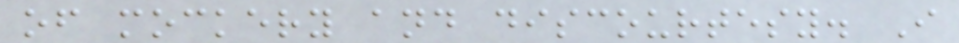of mockery and discourtesy. I
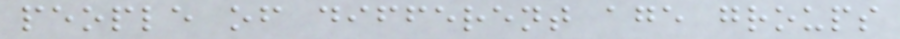people of different age groups
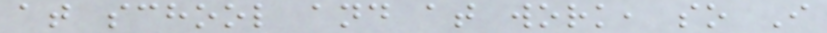at school and at work, so I
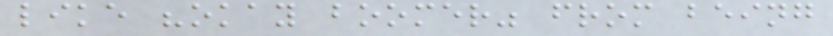like "okay boomer" from being
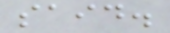said.
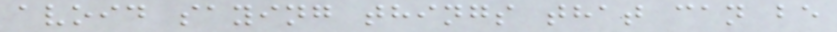avoid saying things that can be
